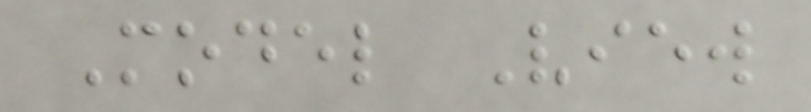Model View
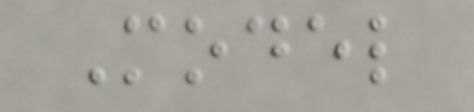Model
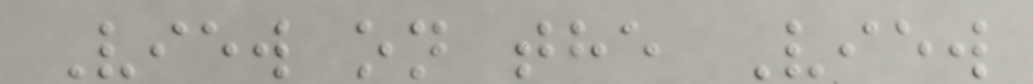View on the View
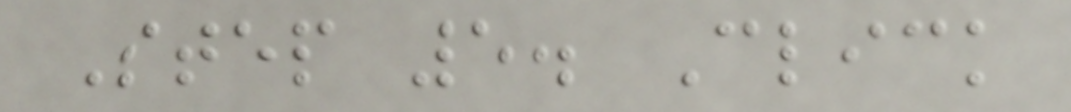Step 5. Click
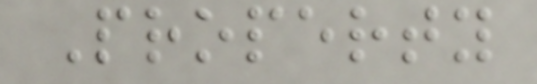Property
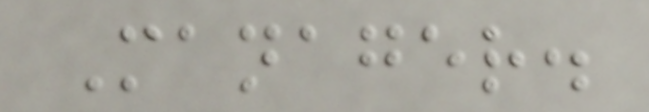Manager.
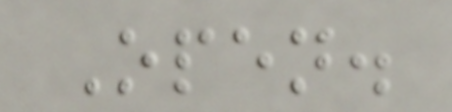Open.
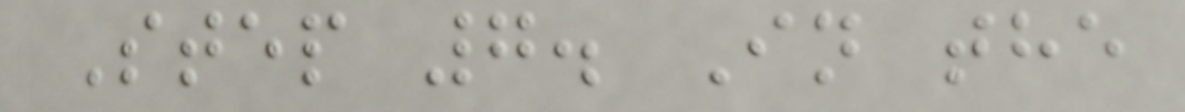Step 7. In the
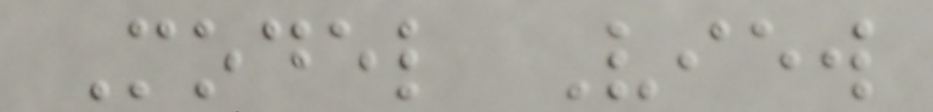Model View
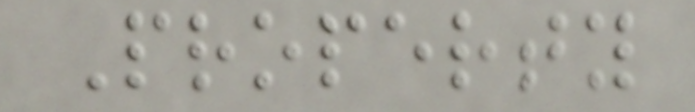Property
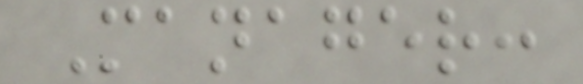Manager:
